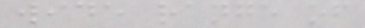wide range of
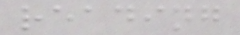reading
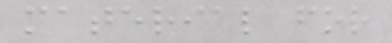material for
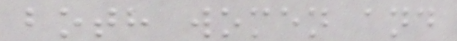both women and
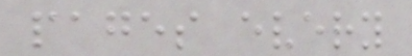pages every
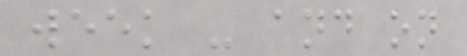week - and on
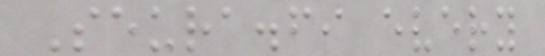Seura.fi every
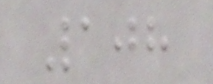108
